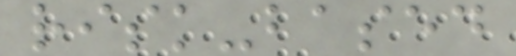risk-based
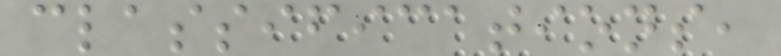classifications,
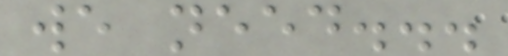we need...
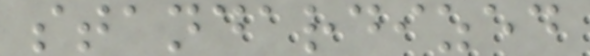standardized
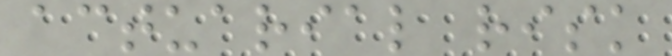actuarial risk
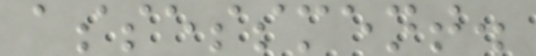assessment.
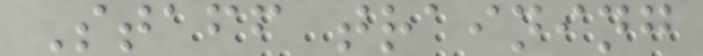Staff training
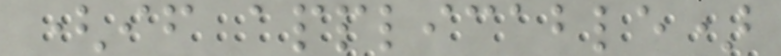(if applicable)
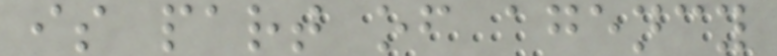is part of agency
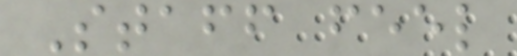Staff feel
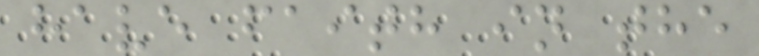have faith in the
